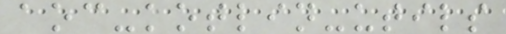aoc-kotlin-utils
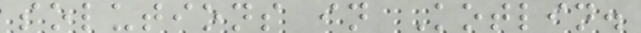solutions in Kotlin.
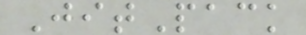JitPack
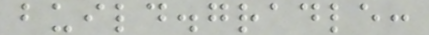build.gradle:
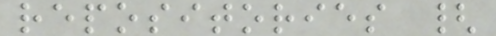repositories {
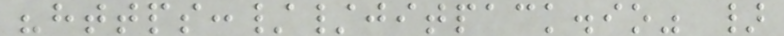"https://jitpack.io" }
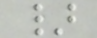}
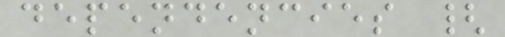dependencies {
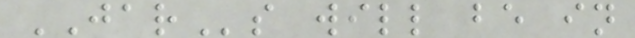JARs will be in
